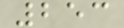253
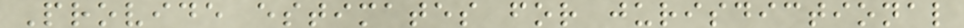Provide estimates for jurisdictional
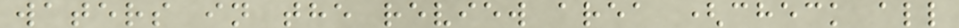waters in the review area (check all
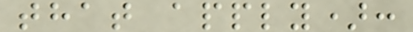that apply):
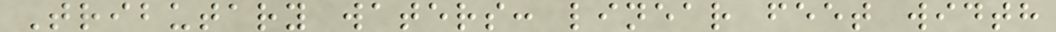Tributary waters: linear feet width
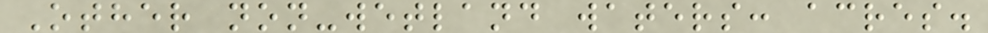Other non-wetland waters: acres.
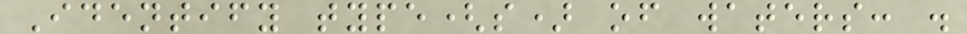Identify type(s) of waters: .
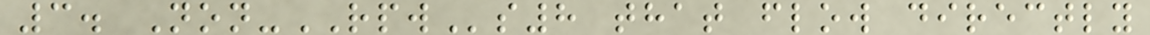3. Non-RPWs8 that flow directly
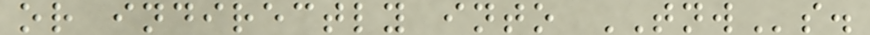or indirectly into TNWs.
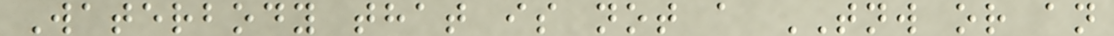Waterbody that is not a TNW or an
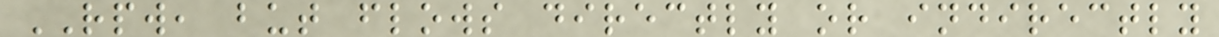RPW, but flows directly or indirectly
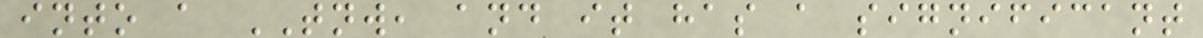into a TNW, and it has a significant
